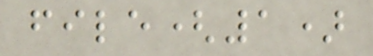file(1)
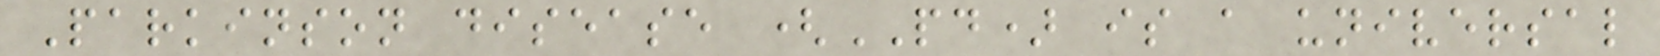Parkinson disease (PD) is a universal
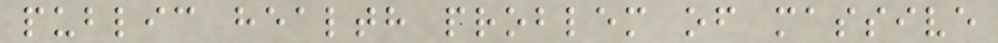public health problem of massive
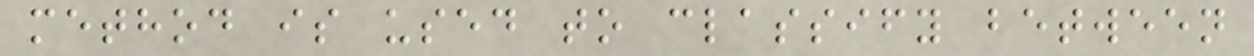method is used to classify between
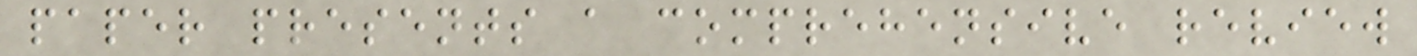paper presents a comprehensive review
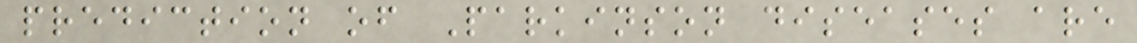prediction of Parkinson diseases are
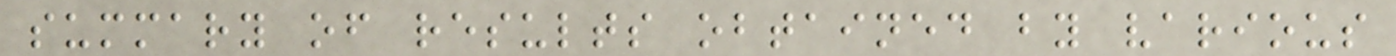summary of results obtained by various
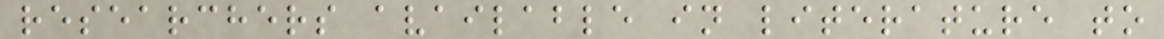researchers available in literature to
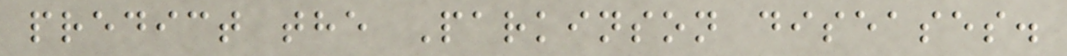predict the Parkinson diseases.
